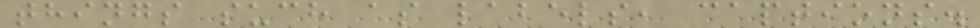things such as labels, captions.
